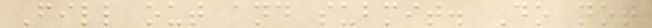Fill out and submit. Do not
